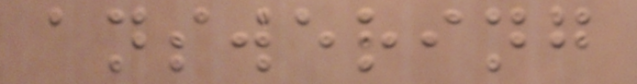answering
